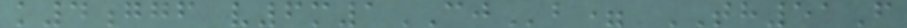k4ggf v6m1CJb= TH51F
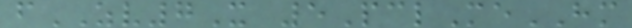fZV7X 5PclMeHM
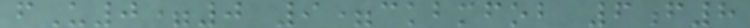fU0=0 9=ckbmfob 6f8
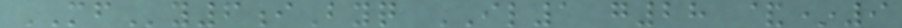MFy6iByq IL1 g28 &*9
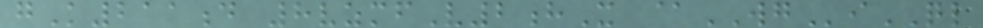gK211d 8vzmfV2hX @WGiQL
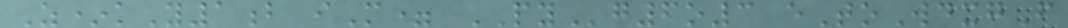Z*kY1b iM= PYg6o3 eToWdxgF
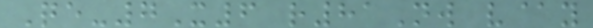Qe-7X6 r81Nw v@y
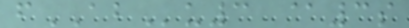fABu3 @3s
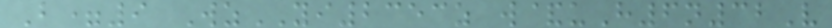B=9 WzYI2353z w&uH6n32V
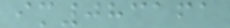im083161
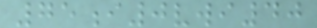75i0vwi40
